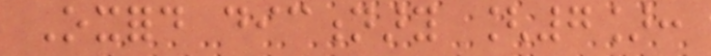Oxford dictionary [7]:
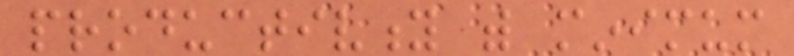productivity with minimum
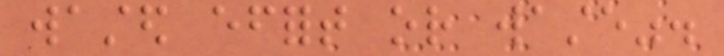wasted effort or waste".
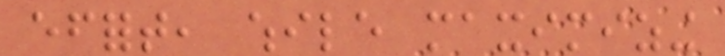effort, while maximizing
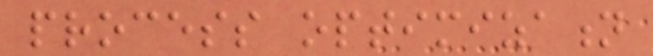process optimization
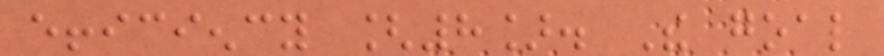efficiency [8]. The goal
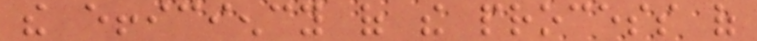the efficiency of the process of
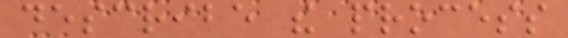describe the process
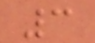3
